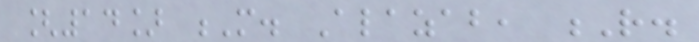[14] M. Alazab, R.
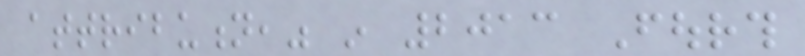attribution," in 2013 Fourth
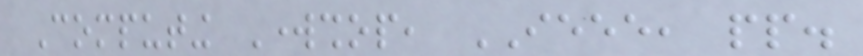Computing Workshop, IEEE, pp.
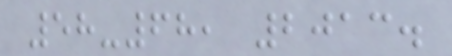58-68, 2013.
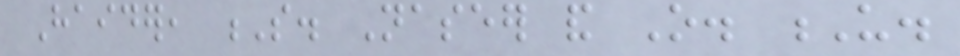Haider, S. Naseer and O. U.
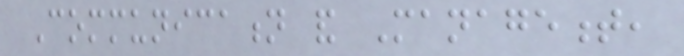Communication and Management,
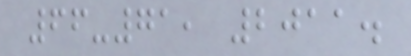66-71, 2011.
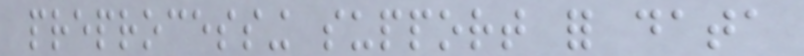preprocessing support for data
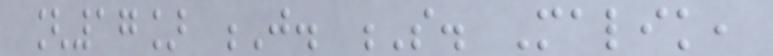[17] J. S. Malik,
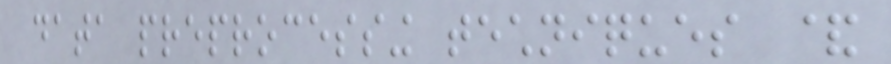data preprocessing techniques &
